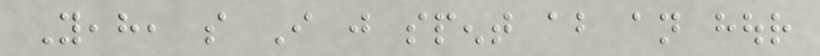Yeah, so I just spent about an hour
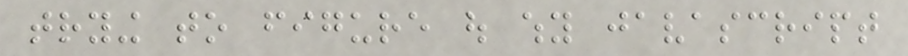trying to figure out why javascript
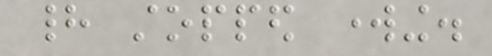had stopped working.
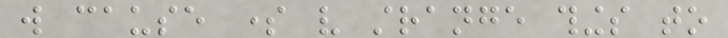will cause some very strange things to
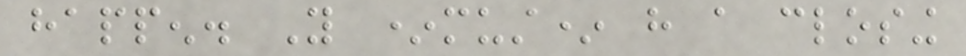happen. You *must* have a closing
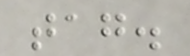tag.
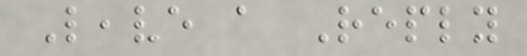Leave a Reply
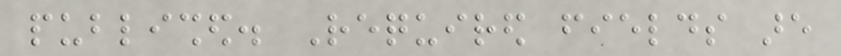published. Required fields are
